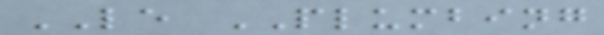LE PLUMBING
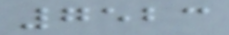7523
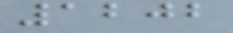1202
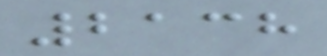2138
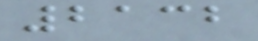2132
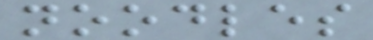noodles
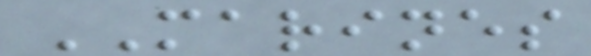MARINES
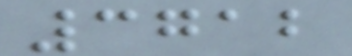3712
